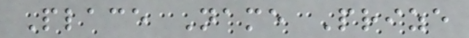Place Name Prize
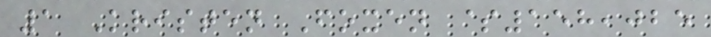1 Kristen Foxen $158,025
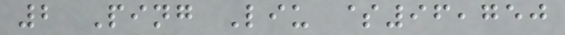2 Ping Liu $96,750
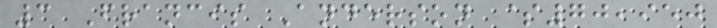3 Francis Anderson $70,950
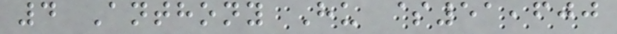4 Anthony Hu $51,600
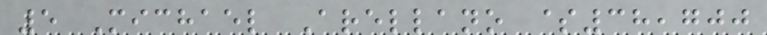5 Michael Arellano $38,700
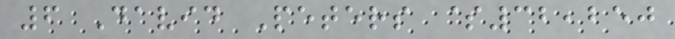6 David Peters $32,250
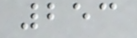253
